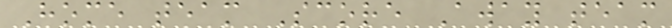Home team Score Away team
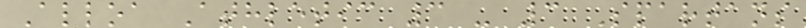Alloa Athletic 3 - 3 Spartans
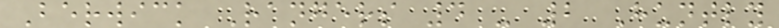Berwick Rangers 4 - 2 Huntly
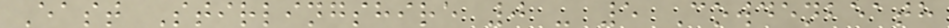East Stirlingshire 0 - 5 Cowdenbeath
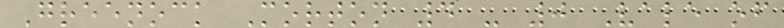Greenock Morton 4 - 0 Vale of
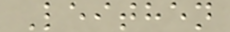Leithen
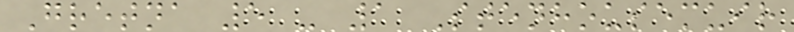Gretna 5 - 1 Stenhousemuir
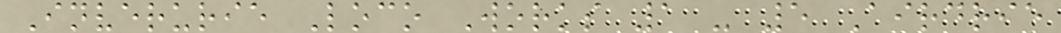Inverurie Loco Works 1 - 5 Airdrie
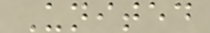United
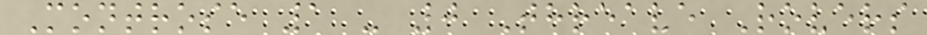Montrose 1 - 0 Threave Rovers
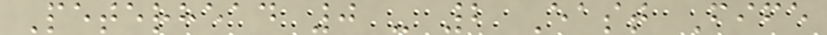Peterhead 0 - 2 East Fife
